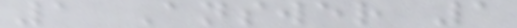1 Answer 1
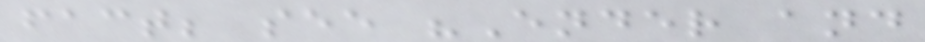fact; see "Ender and
